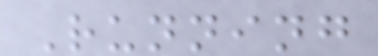Running
